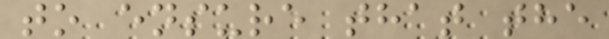to ensure that the
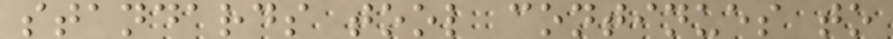standards tool continues to
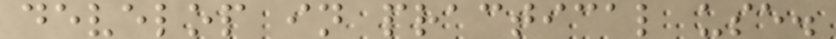develop in practical use.
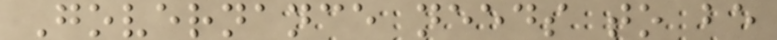Governance needs to be
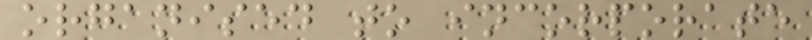organised to incorporate
